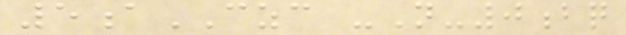5aCZC -N-0bq
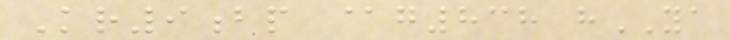Kr9bp @g838 hYA
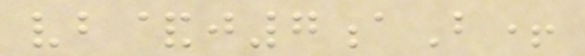vb&j7aB+
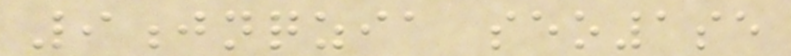9jnqzia seo1se
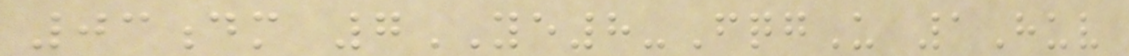03dm 7YE8-FqgU 1Huv
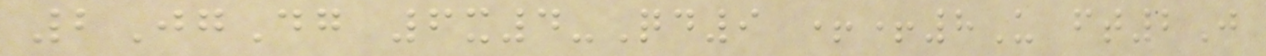2JgDg 6x4-Qd9 ++8U ft2J
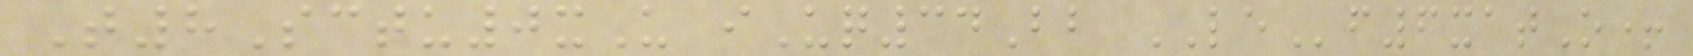T8Sctu0xU iUq34Bb LEf6xatO+
